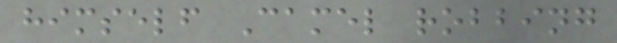himself Camel robbing
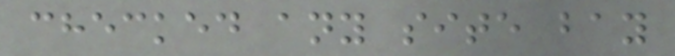checked any site bay
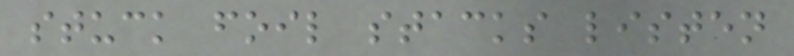stuck foil stacks listen
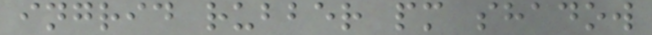ingrid rubber pm shadow
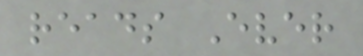reads Ever
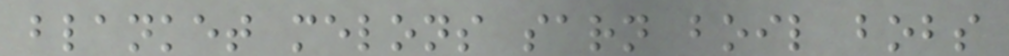blanket melons sarn boil bobs
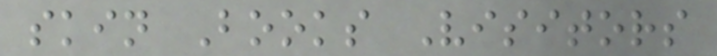skin Books Visitors
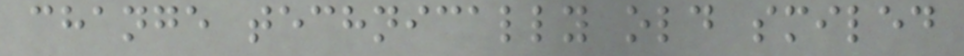change technically old smiled
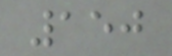150
